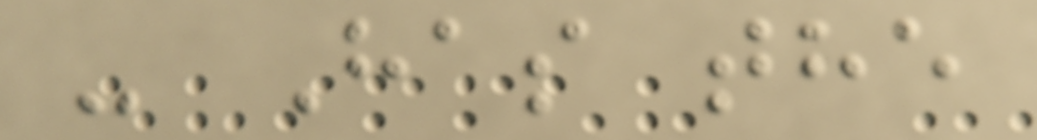- Has the
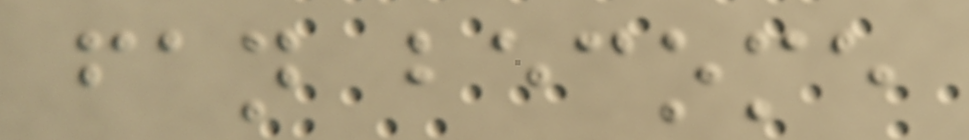fan become
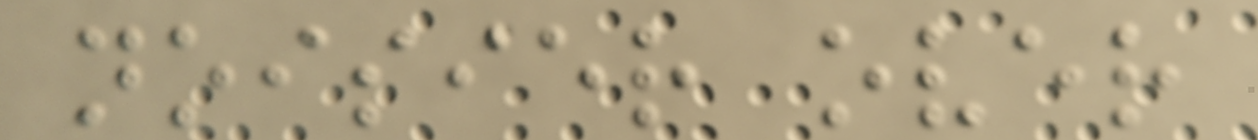noisier over
